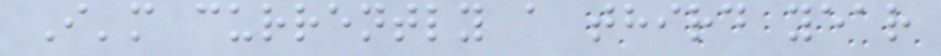I'm currently a third year
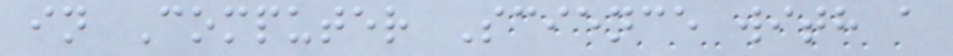in Computer Science with a
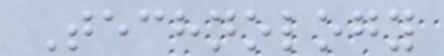Technology
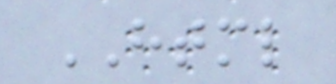HTML
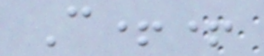C++
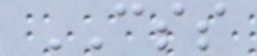CSS
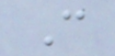C
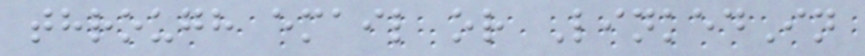through email or LinkedIn
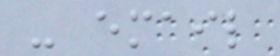- email
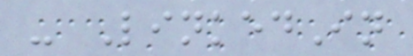- LinkedIn
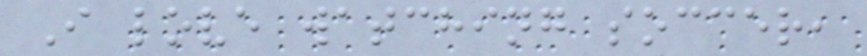I love watching soccer,
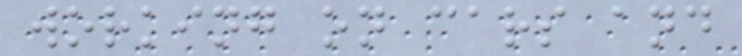working on cars and
